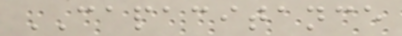CAPACITANCE
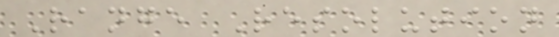Range Resolution
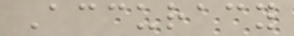Accuracy
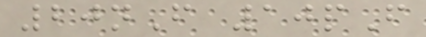20nF 10pF
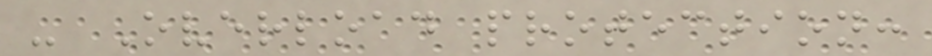- Overload protection:
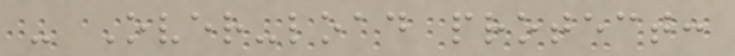- Over-load protect:
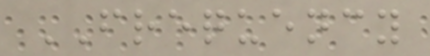FREQUENCY
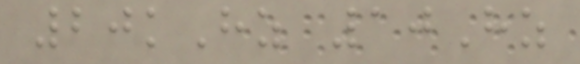20kHz 10Hz
